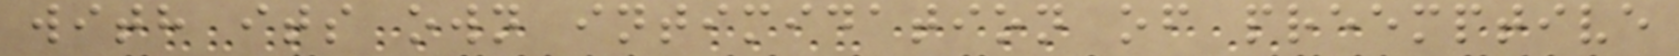with its own intimidation of preemptive
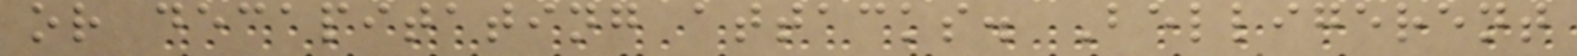or decapitating attacks. Belligerent
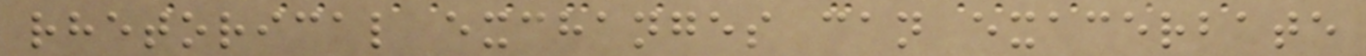rhetorical exchanges can exacerbate
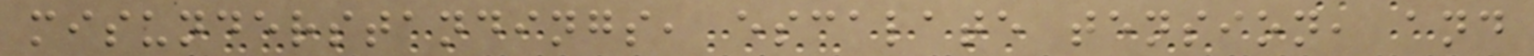misunderstandings, escalate tension, and
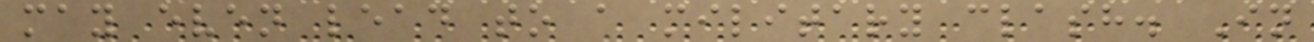may even lead to a military clash. In
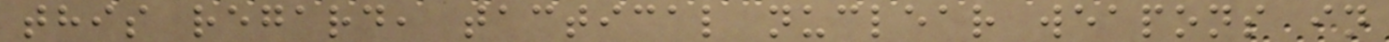this regard, tactical nuclear weapons in
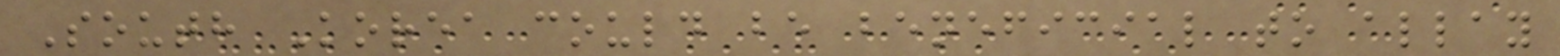South Korea could be beneficial to allay
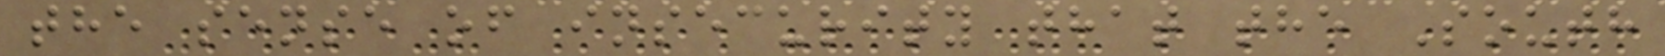the sense of insecurity that the South
